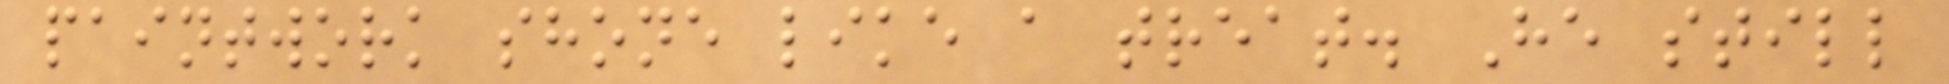paintwork shone like a treat. He still
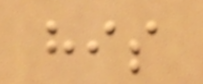his
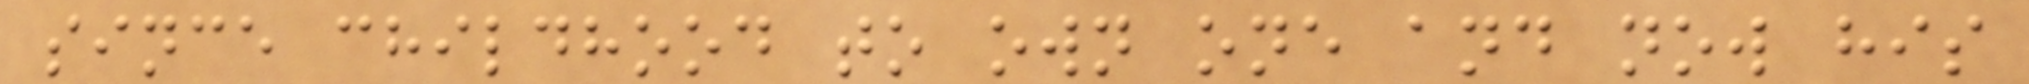since childhood to own one and now his
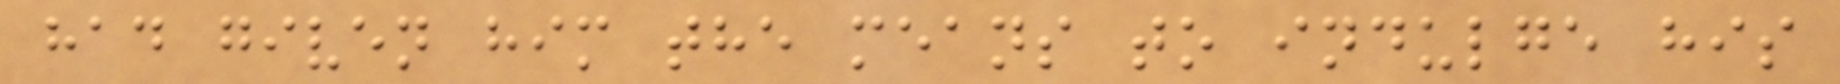had given him the means to indulge his
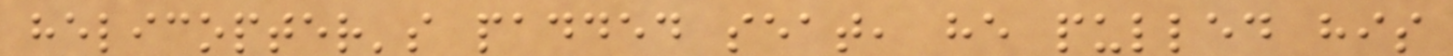helicopter's padded seat, he pulled his
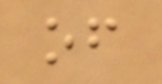of
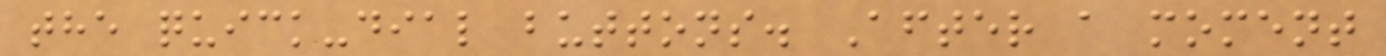the quick-dial buttons. After a moment
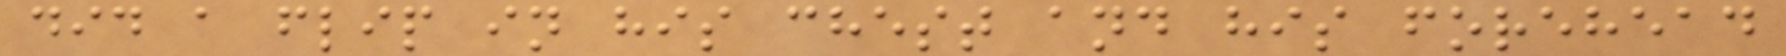did a flip in his chest and his forehead
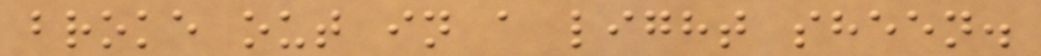broke out in a light sheen.
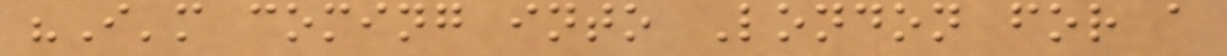"I'm coming into London for a
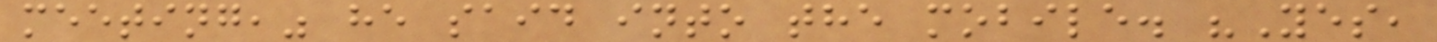meeting," he said into the mobile. "Yes,
